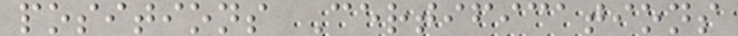positions Certifications
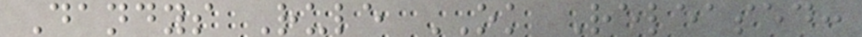Dandys Rule OK Released:
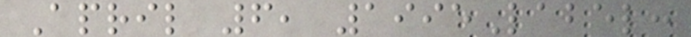April 6, 1995Label:
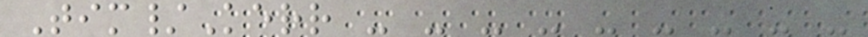Tim/Kerr - - - - - - - - -
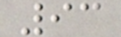93
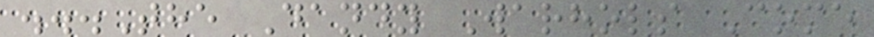...The Dandy Warhols Come
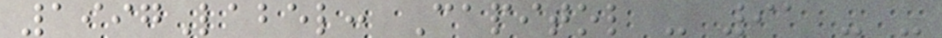1997Label: Capitol - 91 - -
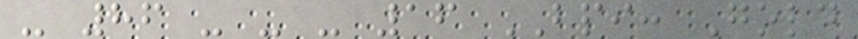- 86 - - - 16 BPI: Gold
